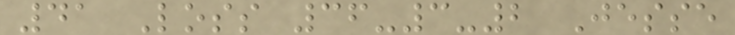41 Loss 36-3-2 Jesse
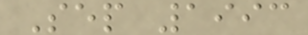Sep 1993
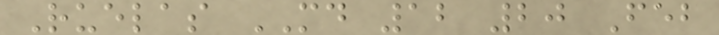Ruelas MD 12 20 Feb
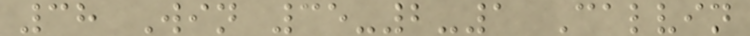38 Win 35-2-1 Calvin
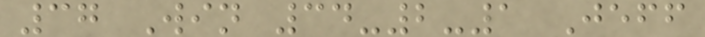37 Win 34-2-1 Jeff
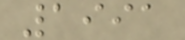1991
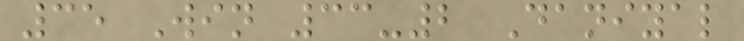35 Win 33-2 Daniyal
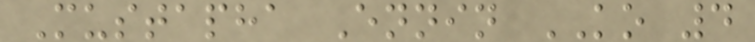Mustapha Ennin KO 4
